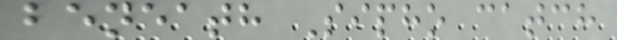beneath Sipho catch
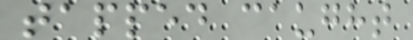tapped caught
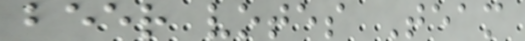beer votes Team
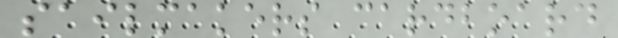sailmakers cardboard
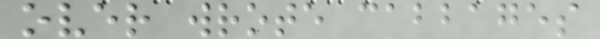over wrote cabbages
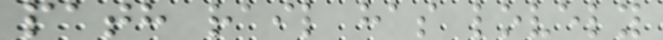path rail has lovely
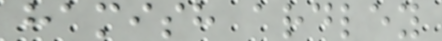hamish ardley
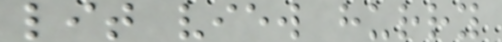lit view hurry
